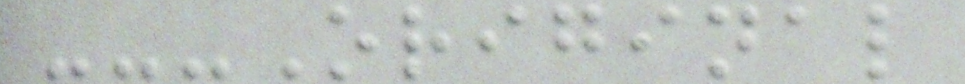---Original
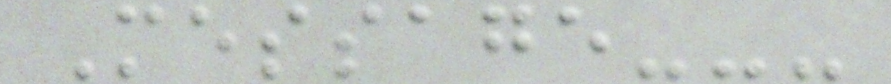Message---
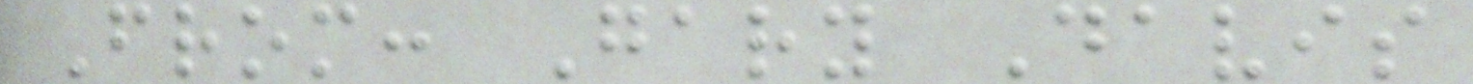From: Gary Davis
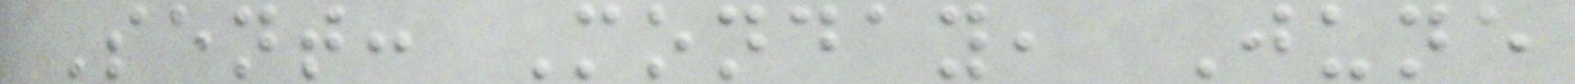Sent: Monday, June
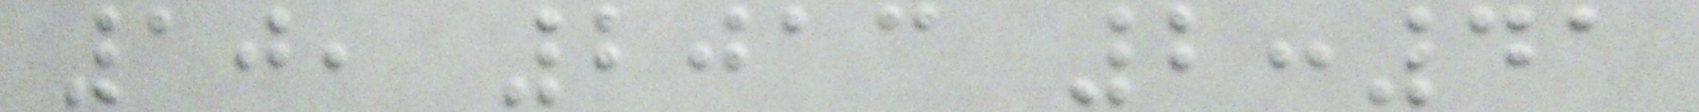10, 2013 2:41
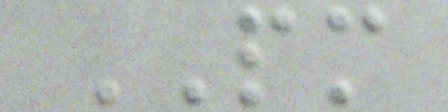PM
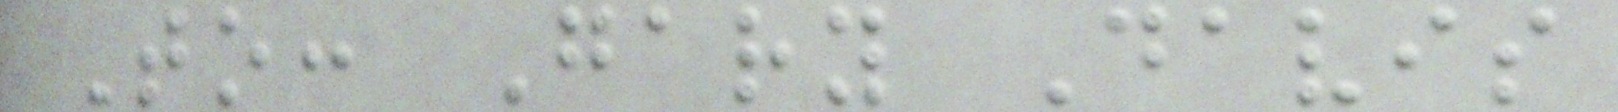To: Gary Davis
